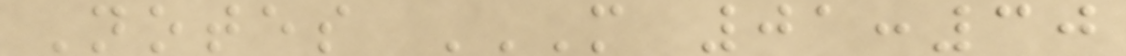Notes M 01:30
